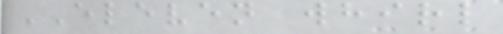ELEVEN whirl
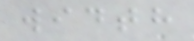width
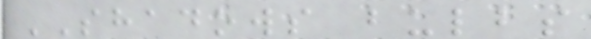SHADOWS bulbs
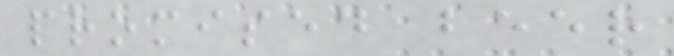promised beer
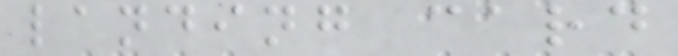landing card
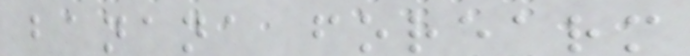banana forearm
